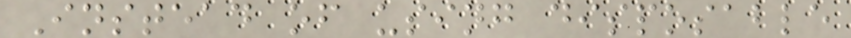Instead of using disposable
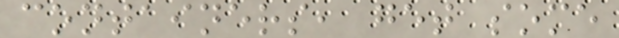containers, get some
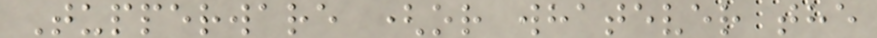Tupperware (or whatever the
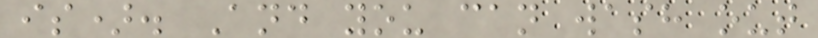is). And you can wash out
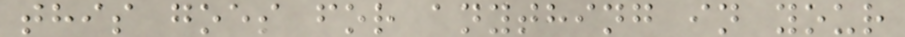this goes for anything in your
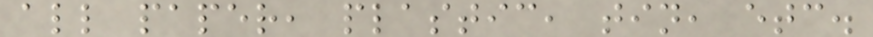all paper, plastic, tin, etc.
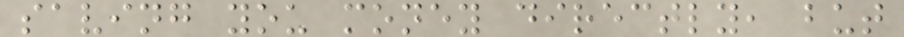saving you money directly, but
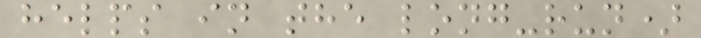helps in the long-run)
